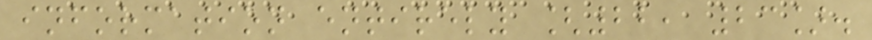information entirely [22, 23].
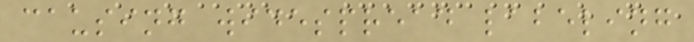causing widespread labeling
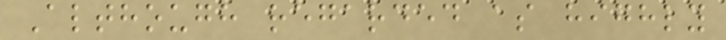Although regarded as highly
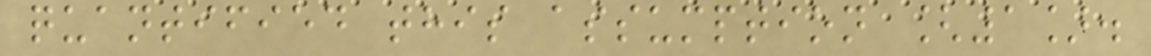quantified this assumption [1].
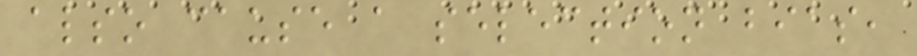also cause a selection bias,
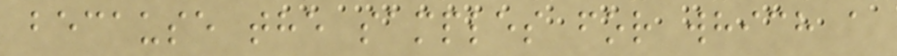because the samples for which a
